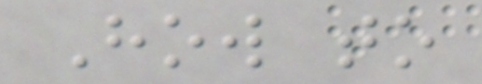How to
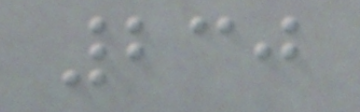230
